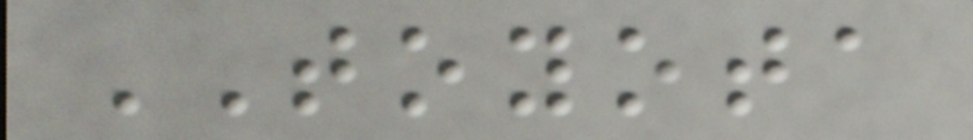TOYOTA
